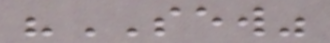"SEW"
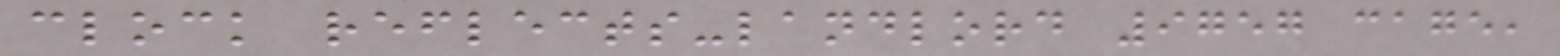clock reflects-landlord 9757 cage,
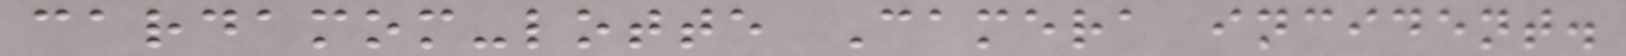cardamom-lotte Camera incident.
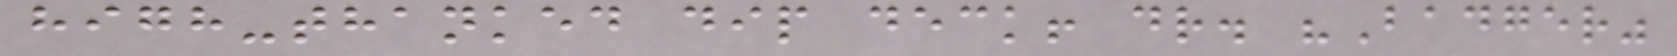high-thanked dip deck! dr. "Badger"
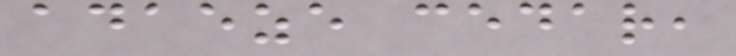adaeze cedar,
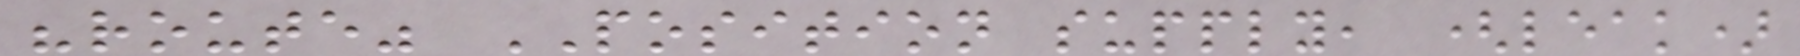"route" POSITION supply, (leak)
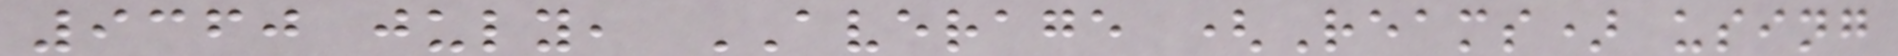9360 july, AVERAGE (Reams) using
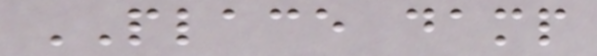PLACE damp
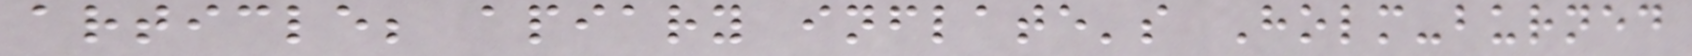article; apiary inflate's Holm-burned
